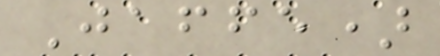Jaffe)
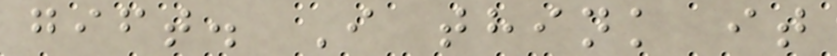gift. I think it
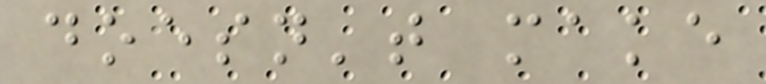doesn't make
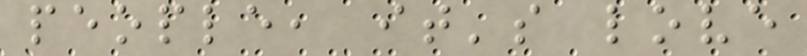people, it's love
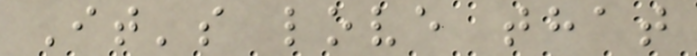It's love that
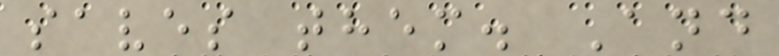saves them. And
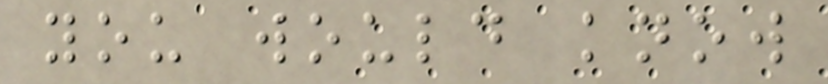you would know
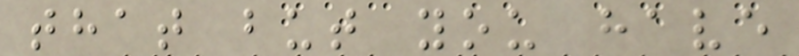that but you have
